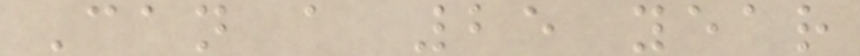Can a 25 year
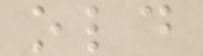old
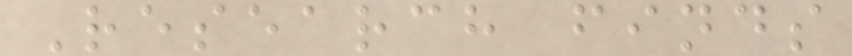Research finds
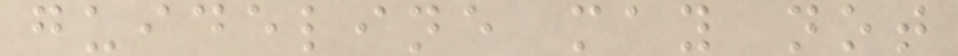guideline may not
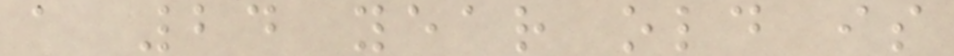a 24 year old is
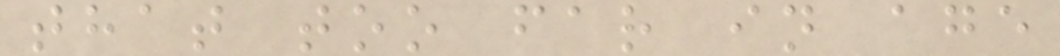that too far in age
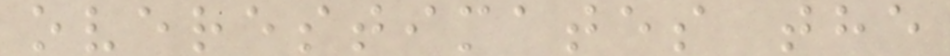overestimates the
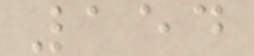154
